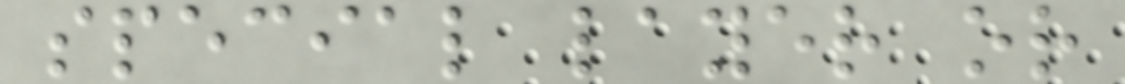special layer or
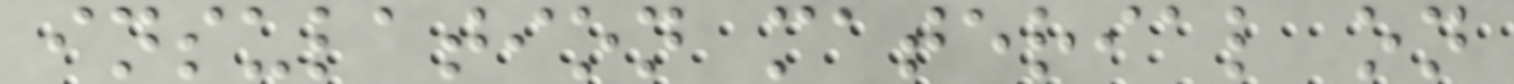insulation material on
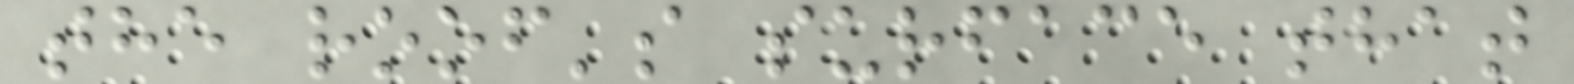the roof's surface that
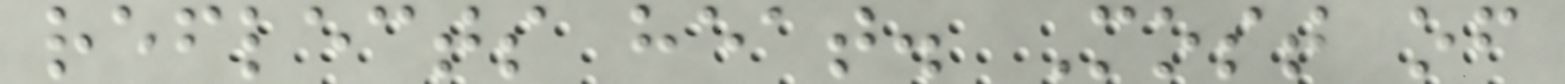reflects heat. Most of
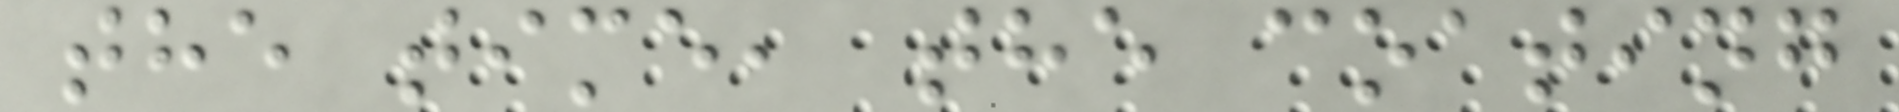the time, the coating
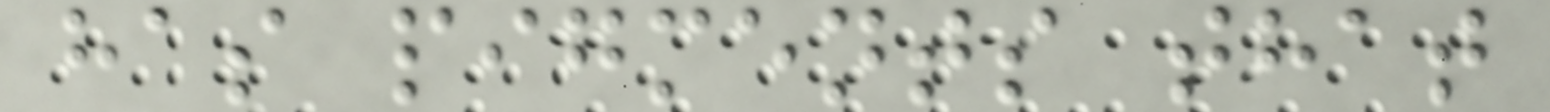has pigments that
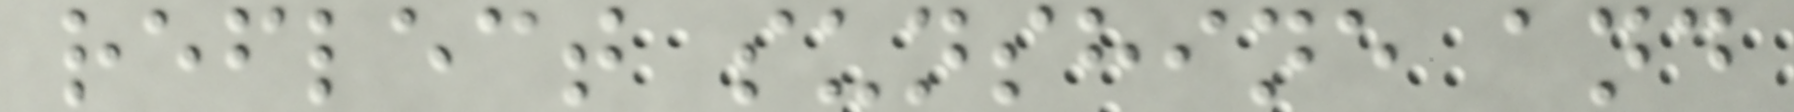reflect sunshine and
